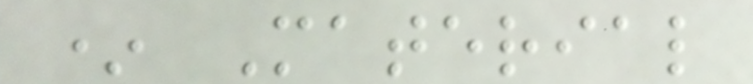* Material
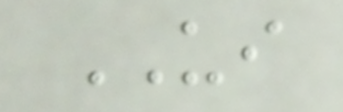UI
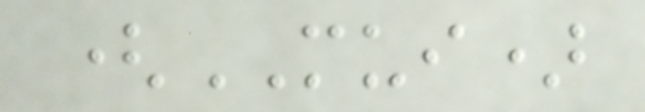(MUI)
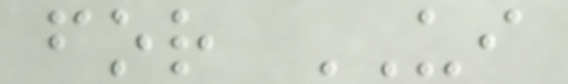for UI
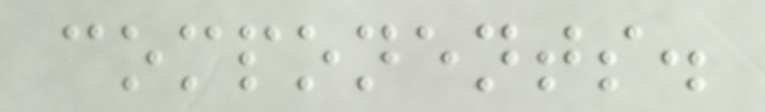components.
